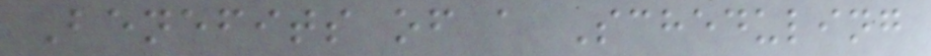Benefits of a Scheduling
